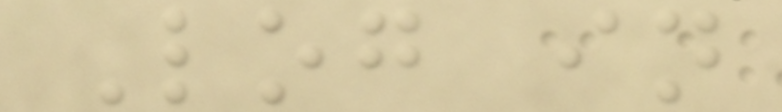Log in
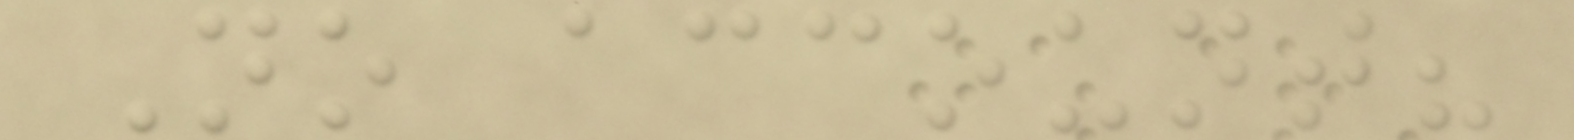No account?
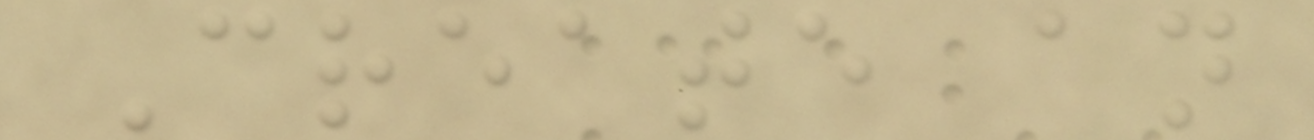Create an
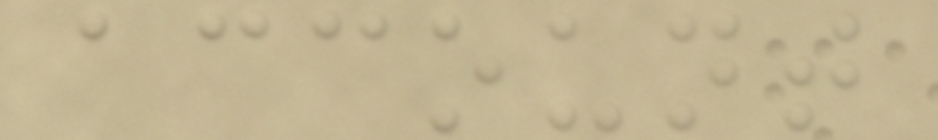account
